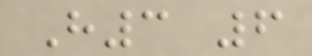H3 6
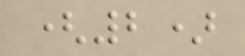(2)
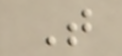T
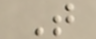T
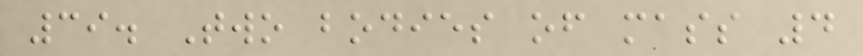39. Two bodies of mass 4
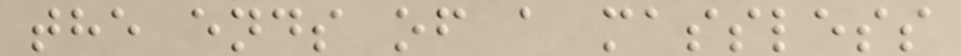the ends of a massless
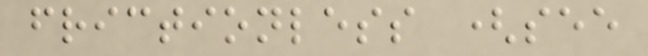frictionless (see
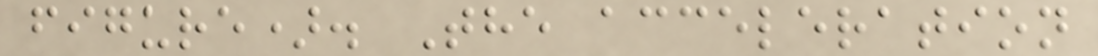figure). The acceleration
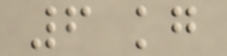6 kg
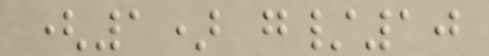(1) g/10
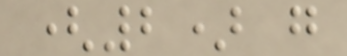(2) g
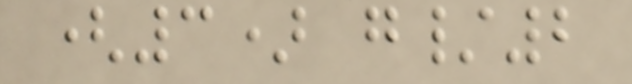(3) g/2
